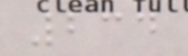234
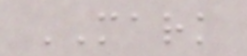MARK
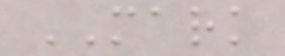MARK
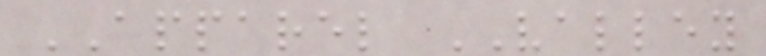APPAREL VALLEY
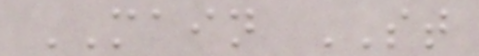MAIN ST
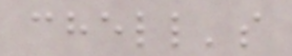chell's
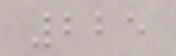225
